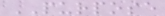PURPOSE
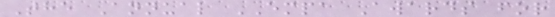The Annual EMPA Awards for
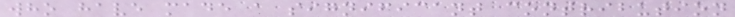who have made a significant contribution
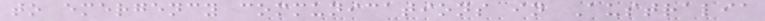to emergency communications in Australia
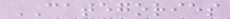CATEGORIES
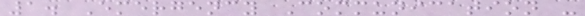1. Emergency Communication -
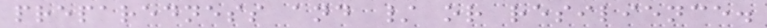preparedness and / or resilience.
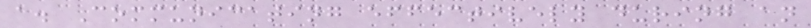a. Communicating effectively during an
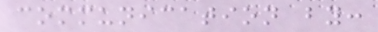communication by:
